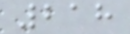218
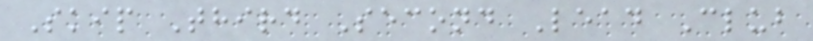Skip Third Second Lead Club
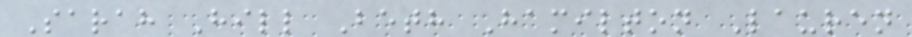Sarah Hill Beth Hamilton Lauren
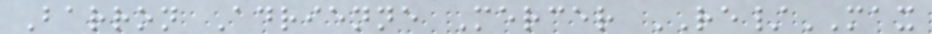Barron Adrienne Mercer RE/MAX
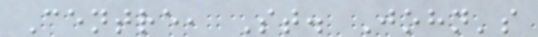Centre, St. John's
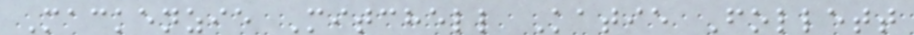Mackenzie Mitchell Katie Follett
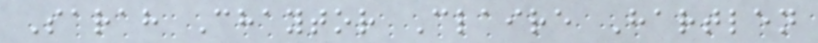Sarah Chaytor Claire Hartlen
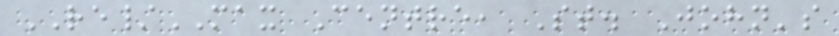RE/MAX Centre, St. John's
